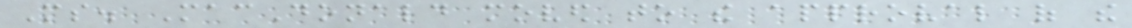Ms. MacDonald moved to the approval of the
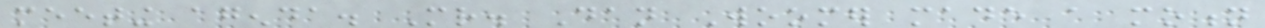meeting agenda. Mr. Dan Woomer made a motion
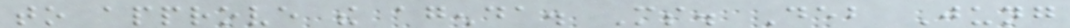to approve the agenda. Ms. Deb Jung
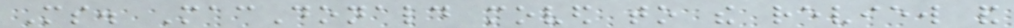Ms. MacDonald moved to the review and
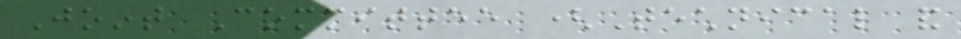Joint Committee (Technical and
